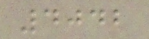4042
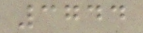3744
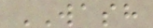WASH
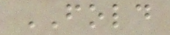FOLD
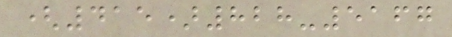(415)828-5167
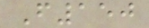F150
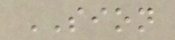SION
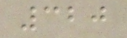320
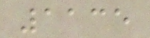1135
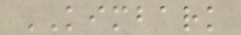KIMBARK
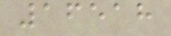16518
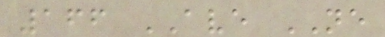166 AVE NE
